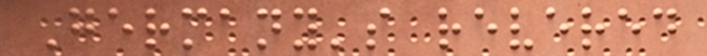Germany's revered
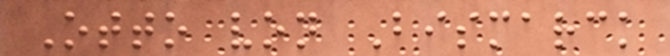Otto von Bismarck
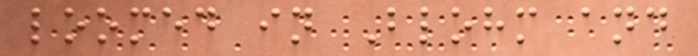loomed in Blohm and
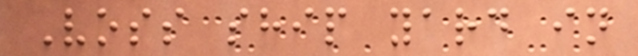Voss ship yard in
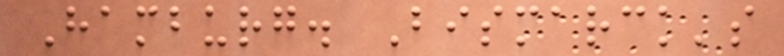Hamburg. Bismarck's
